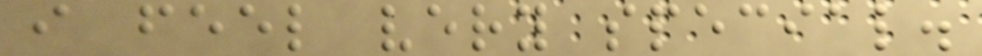i feel very special.
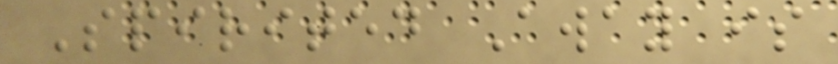Spirited Away is
